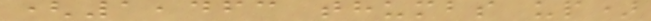(1,463 thumbs up)
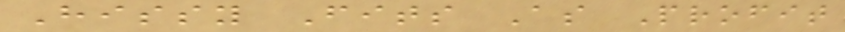Hissy Fits As Profit
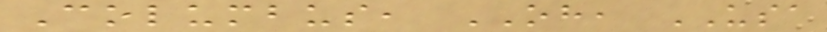Columbus, OH, USA
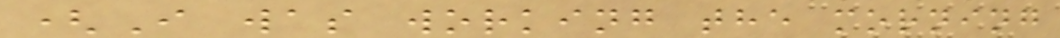(I was working the morning
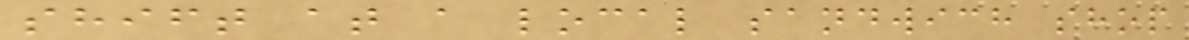shift at a local sandwich shop
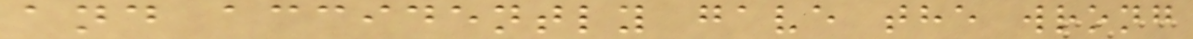and accidently gave the wrong
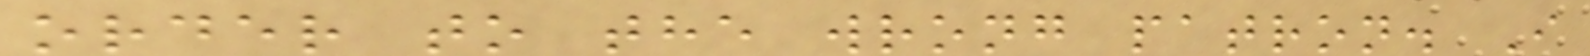order to the wrong patron. I
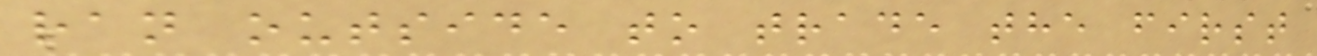ran outside to trade the first
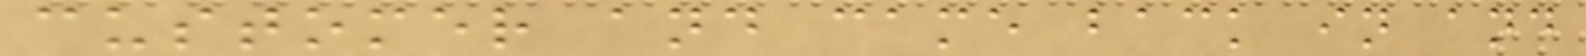customer and came back in and
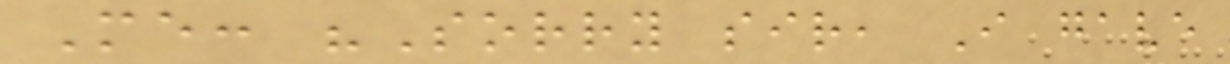Me: "Sorry sir, I gave
